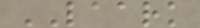LAARK
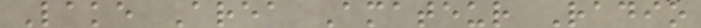Lake Area Amateur Radio
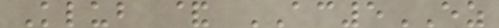Klub & AC5EZ
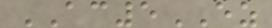AC5EZ
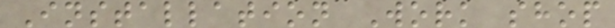Installation Work shop
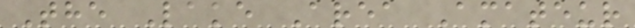The Lake Area Amateur
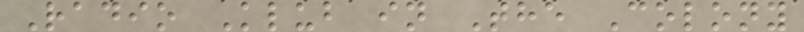Radio Klub in The Colony
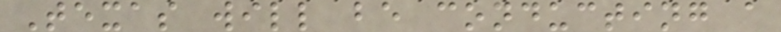Texas will be conducting a
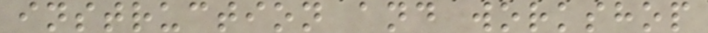instruction and workshop
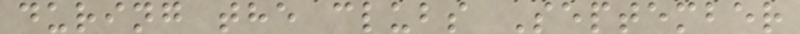during the clubs September
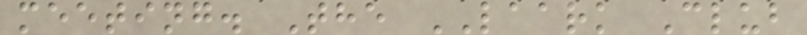meeting. The LAARK Club
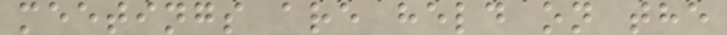meetings are held on the
